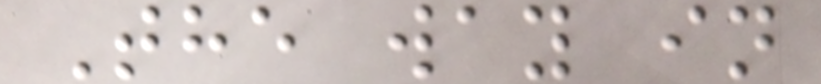The way in
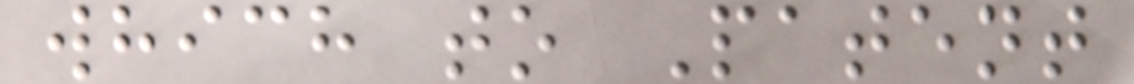which to Patent
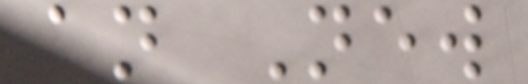an New
